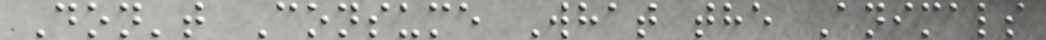Don't Consume What the Animals
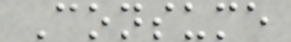Consume
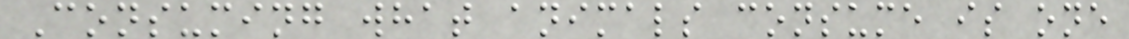Consuming what animals consume is one
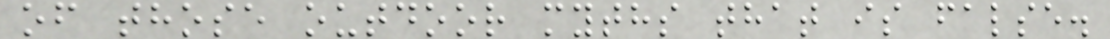of those outdoor myths that is false.
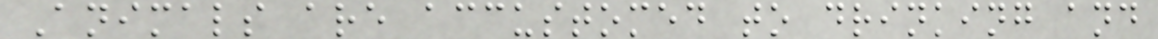Animals are accustomed to drinking and
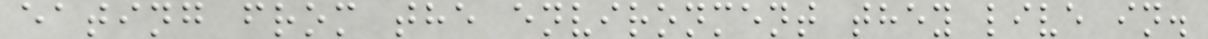eating from the environment they live in.
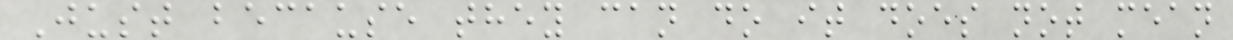Just because they can do it does not mean
